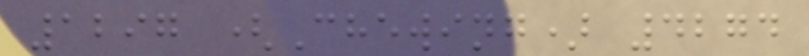1297 (Chewing) 4274
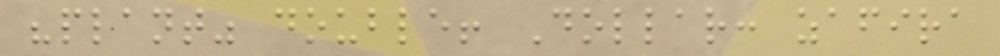"plant" double! Dollar: zafira
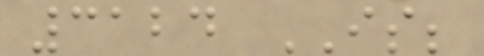3124 IS;
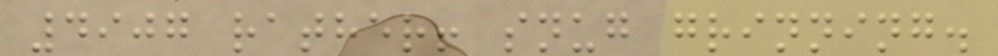4907 rather! snug grinning.
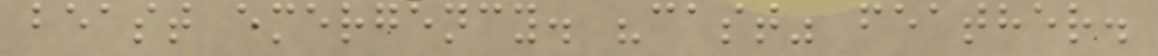beast emergency. "cast" feather.
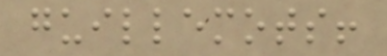guillemots!
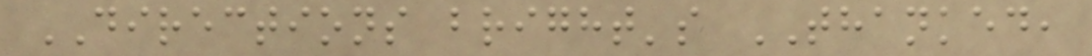DIRECTIONS bright's THANKED,
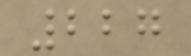227
